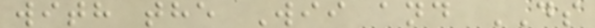with the Wii and DS
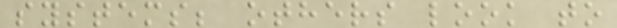systems; others look to
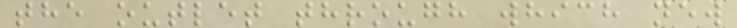the outlet through which new
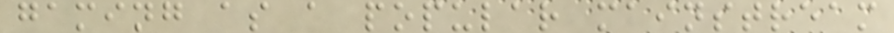gaming as a popular mainstream
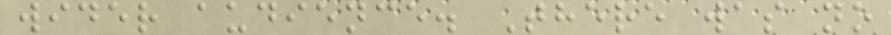wider audience. There was no
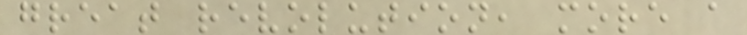great revolution, more a
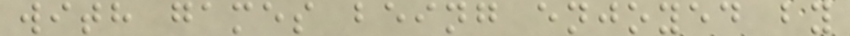with games being enjoyed by
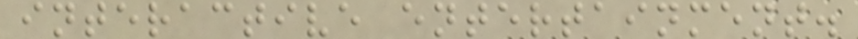interactive entertainment.
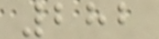282
